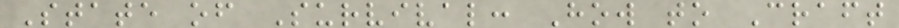State of Survival: How to Craft
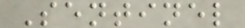Sentinel
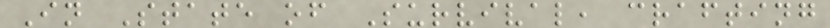In State of Survival, crafting
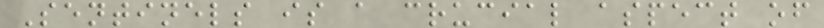Sentinels is a crucial aspect of
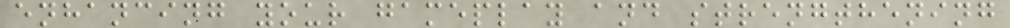enhancing your gameplay and strengthening
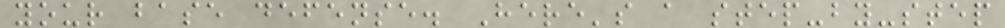your base defense. Here's a step-by-step
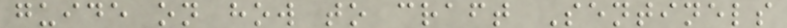guide on how to craft Sentinels
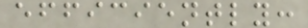efficiently:
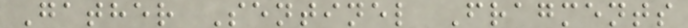Gather Sentinel Fragments
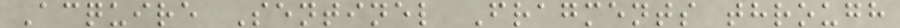Acquire Sentinel Fragments through
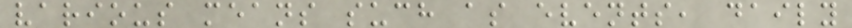various means such as events, daily
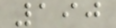190
